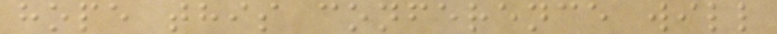hope this conference will
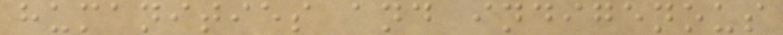humanities and indigenous
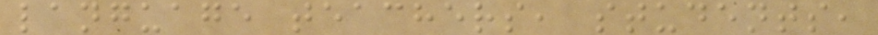language teachers, students,
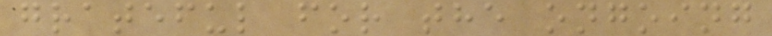grateful for the ongoing
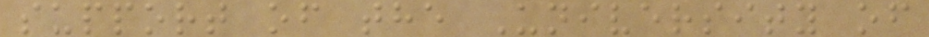support of the University of
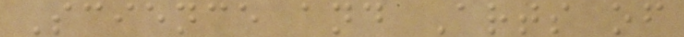Science and Arts of
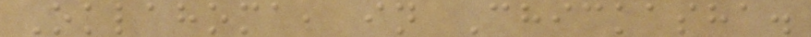Oklahoma, in Chickasha.
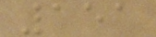151
